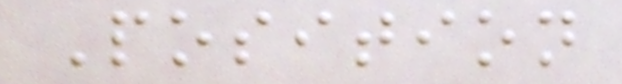Position
